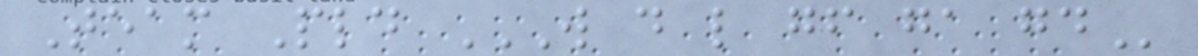Team Pld W D L GF GA GD
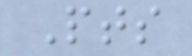Pts
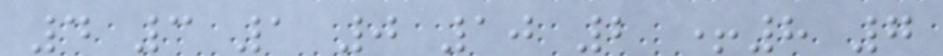4 3 1 0 10 2 +8 7
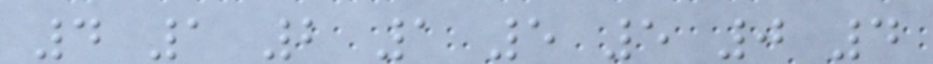4 1 2 1 5 5 0 4
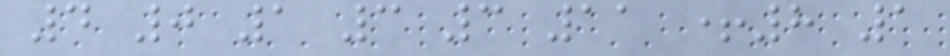4 0 1 3 3 11 +8 1
